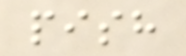pish
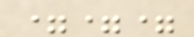===
